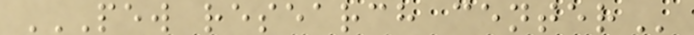PEW RESEARCH CENTER
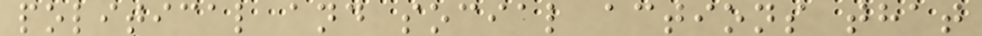political and social actions that
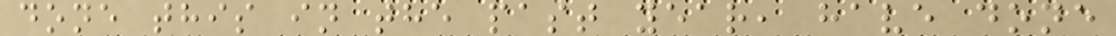done this in the past year, have done
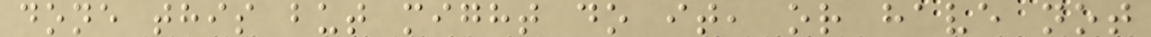done this but might do it, or have not
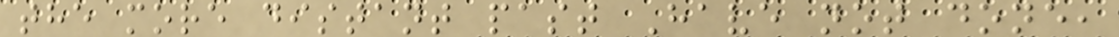the more distant past Have not done,
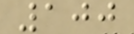100
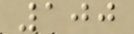100
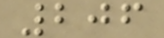206
